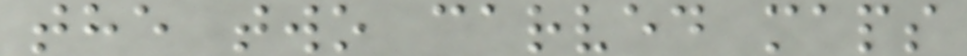the two carved maps
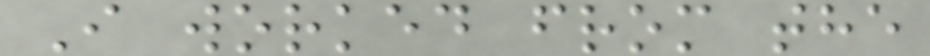I worked from the
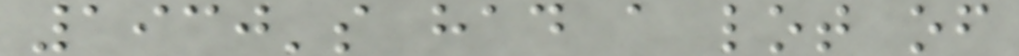1930's had a lot of
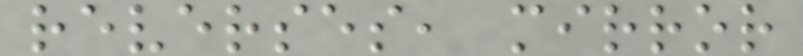reverses, mirror
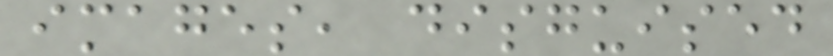images, disguised
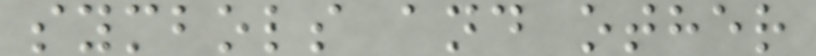symbols and other
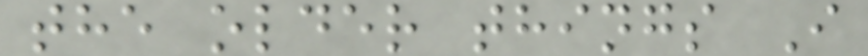the older things I
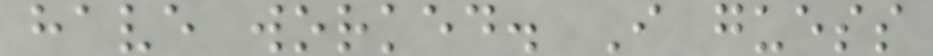have worked. I guess
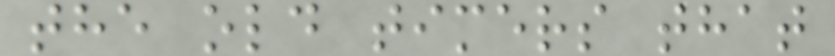the old timers that
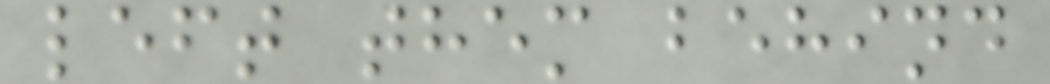left them behind
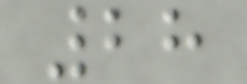28
